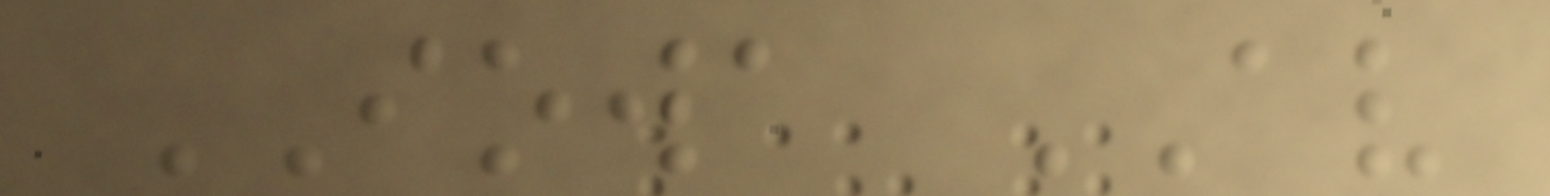IOWA AV
